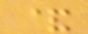&
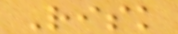Risk
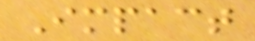Impact
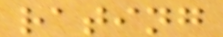rating
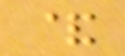&
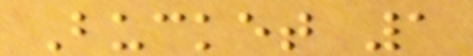Bucket 1
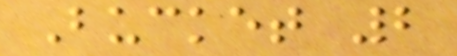Bucket 2
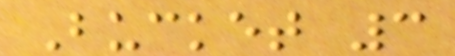Bucket 3
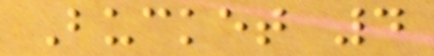Bucket 4
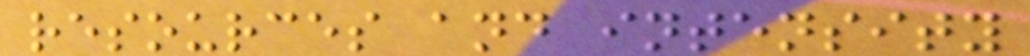resources and intensity
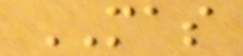MAS
